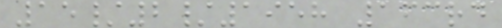15/2/1958 163rd
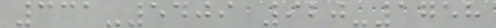331-5409 920-1758
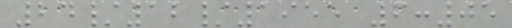24/12/1955 6:05
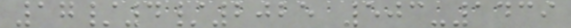17/4/2025 503-1439
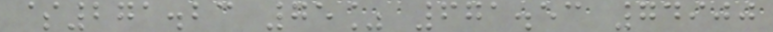$271.23 75% 671.53 74900
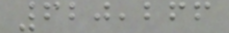620,266
